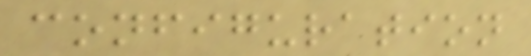configuration
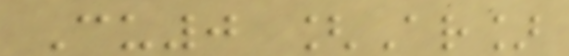Cu0 [Ar]
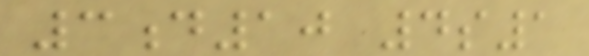3d10 4s1
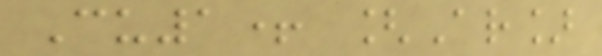Cu1+ [Ar]
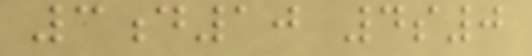3d10 4s0
